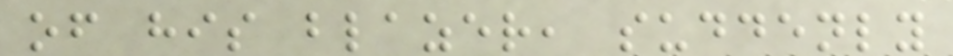of his blazer, suddenly
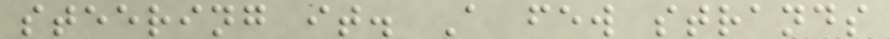steering it. A few strands
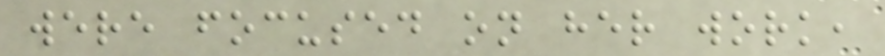were focused on her work,
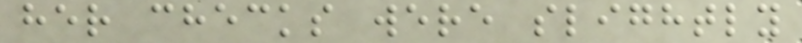her checks were slightly
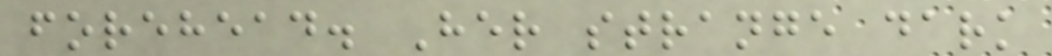forehead. Her strange dark
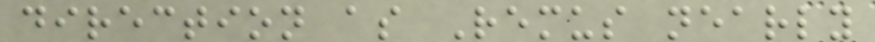direction as Remus nearly
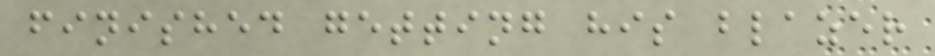finished getting his blazer
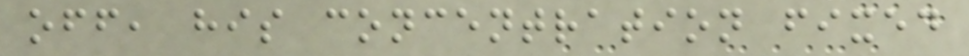off, his concentration fixed
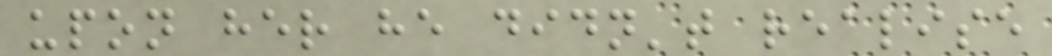upon her he didn't realise
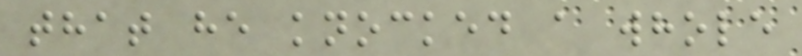that he knocked a whole
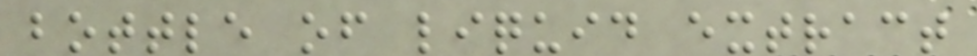bottle of liquid extract
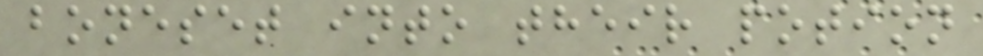boneset into their potion
